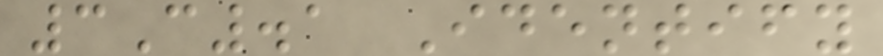3C.1 Identify
